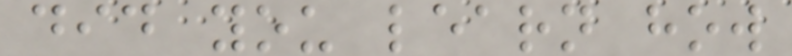did you learn how
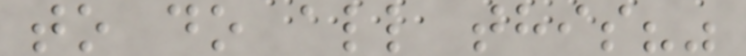to do all this?"
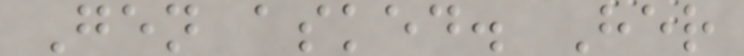Gen asked. Her
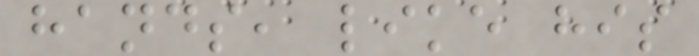hands, like his
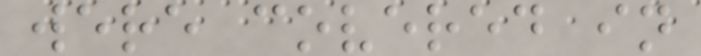were covered in
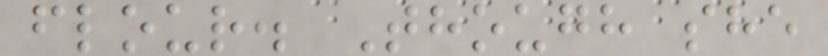flour. Though she
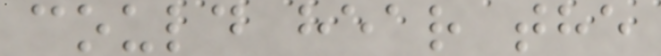could hear the
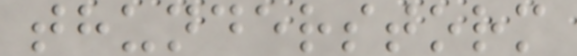thunderstorm
